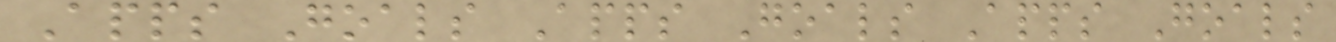Apps Goals Apps Goals Apps Goals
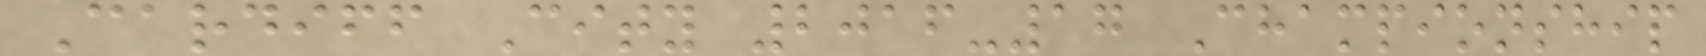Cardiff City 2016-17 Championship
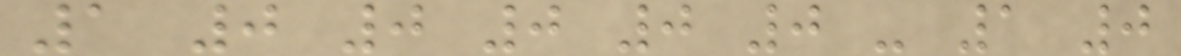1 0 0 0 0 0 - 1 0
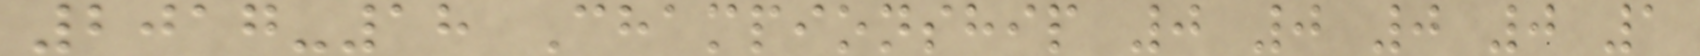2017-18 Championship 0 0 0 0 1
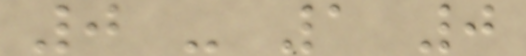0 - 1 0
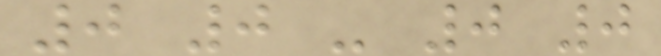0 0 - 0 0
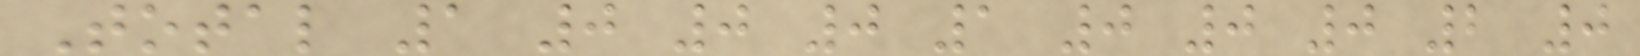Total 1 0 0 0 1 0 0 0 2 0
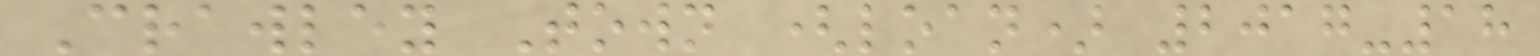Crawley Town (loan) 2017-18
